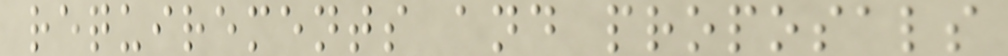requirements and proposals
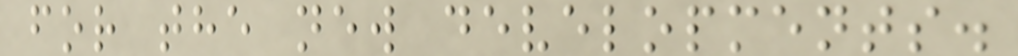for the new developments.
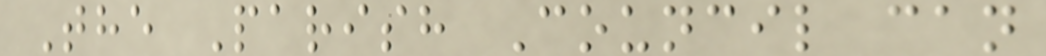The Parish Council can
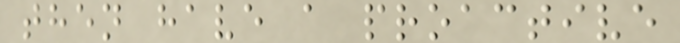then have a proactive
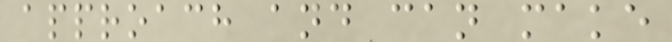approach and can make
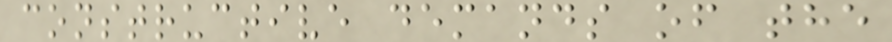constructive demands of the
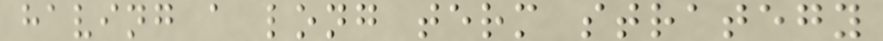having a long term strategy
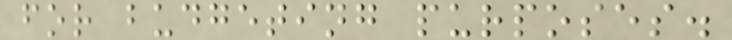for budgeting purposes.
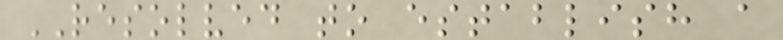RESOLVED to establish a
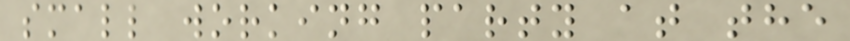small working party at the
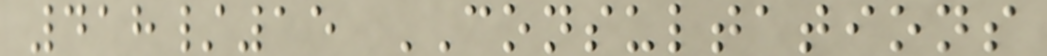418/15 CONSULTATIONS
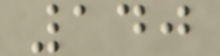140
